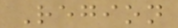Region
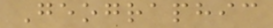Geographic
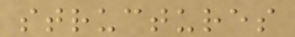structures
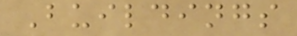Buildings
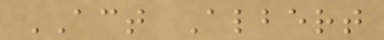ACT Albert
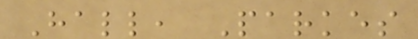Hall, Parkes
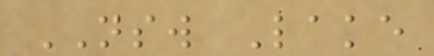NSW Lake
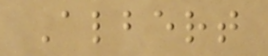Albert
